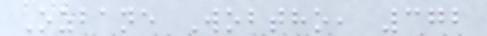Ozbane Wobtho, 372
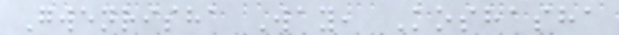Gwenrisha Way, Koshasha
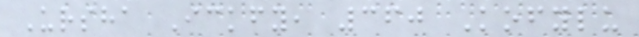Ursha Ickfy, 360 Kofylu
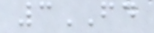3FD
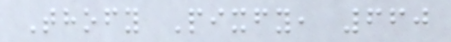Thofy Pixfy, 660
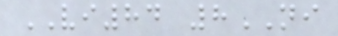VI84 8NI
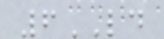6LD
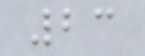23
